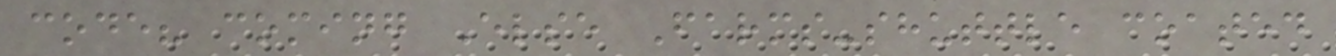code? coming Else Farms-shuttle coated
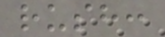rush:
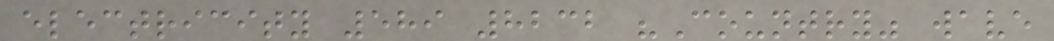electricity 589 8232 "Country" wave
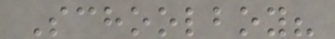Schoolboy?
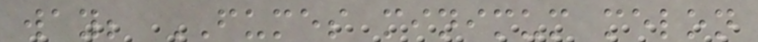way; FUMES minimum melon
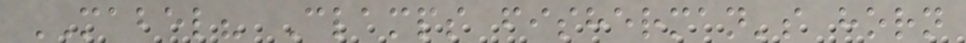MABEL? Clamps fisherman's horn
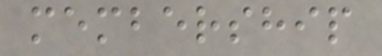membership
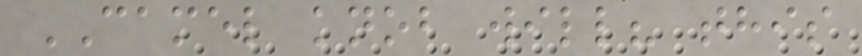CAMEL knob will? this
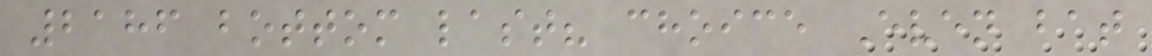2186 bottom last? choice Even bat
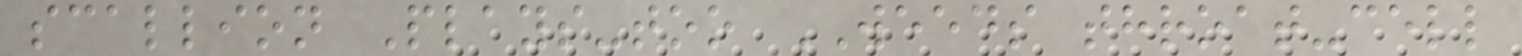scallion Plays-too WEEDS throat-cell
